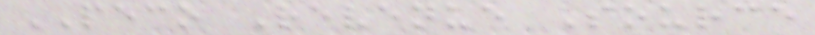PECO Revenue Source
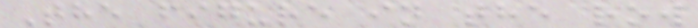The figure in the row
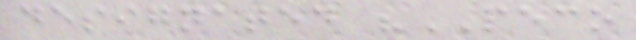designated "PECO
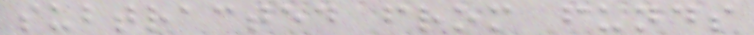subtracted from funds
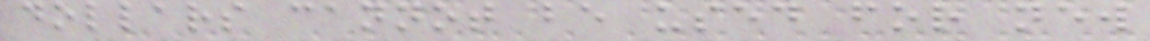dollars cannot be used for new
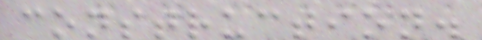construction.
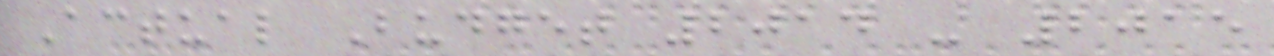Actual Budget 2014 - 2015
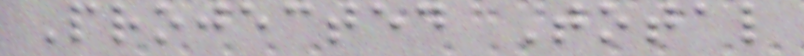Projected Total
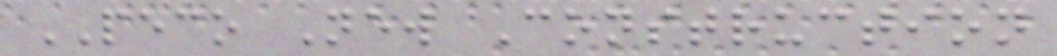PECO New Construction
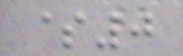$0
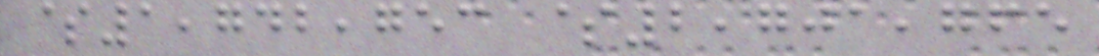$1,742,753 $2,701,765
